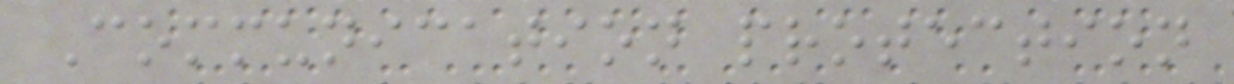Communication protection
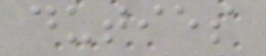duties
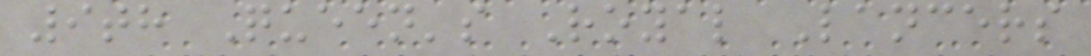9th Queen's Royal Lancers
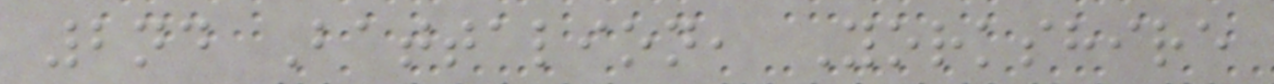2nd Battalion, Yorkshire
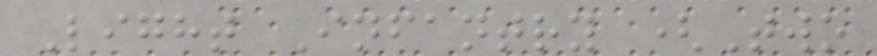Light Infantry (Two
